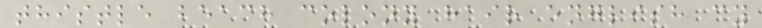thistle beach colony hair english cy
